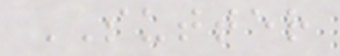SUTTER
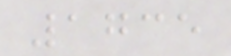1735
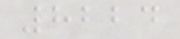8224
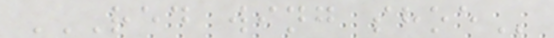RED WING SHOE
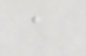a
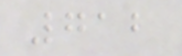712
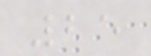25
